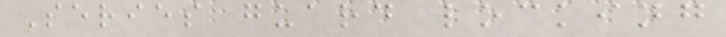Series guard locking
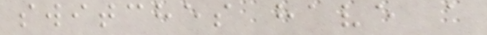switches have a
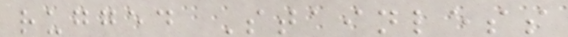rugged Stainless
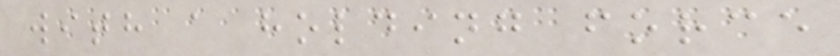with a holding force
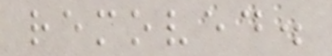removed.
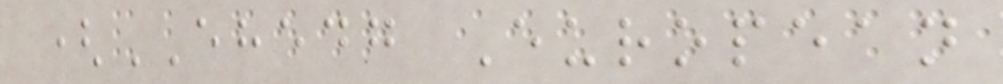(EHEDG European
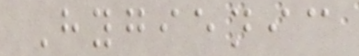Hygienic
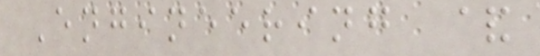Engineering &
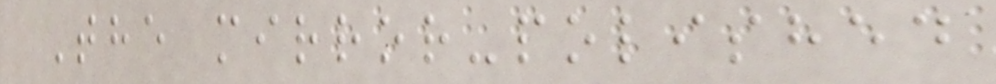The mirror-polished
